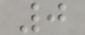0
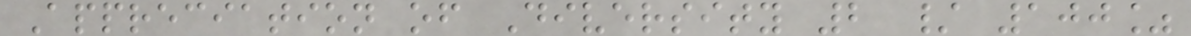Appreciation of Diversity 2 / 100%
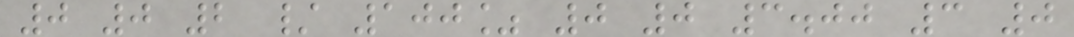0 0 2 / 100% 0 0 3.00 3 0
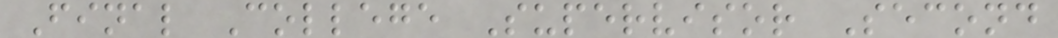Final College Supervisor Second
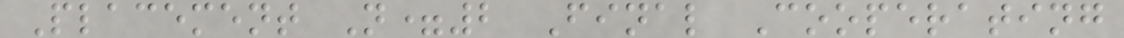Placement N=2 Final Cooperating
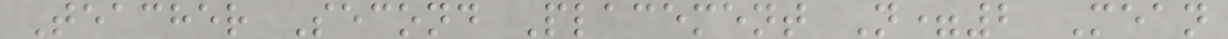Teacher Second Placement N=2 Mean
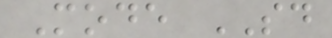Mode SD
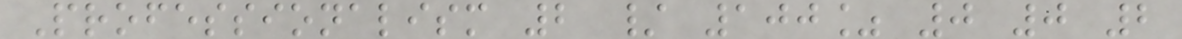Professionalism 2 / 100% 0 0 2
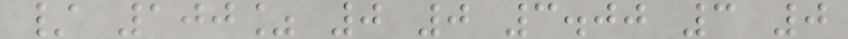/ 100% 0 0 3.00 3 0
